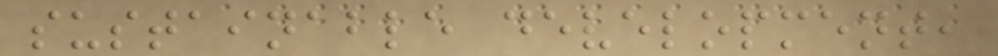sustainable development,
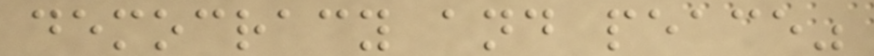democracy and peace"
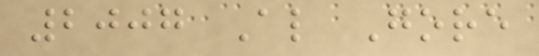2007 Al Gore
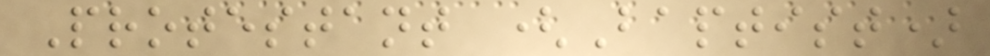Protestant (Baptist)
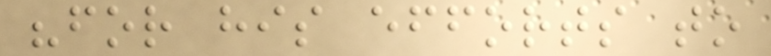"for his efforts to
